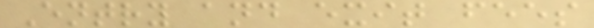Entry and exit fees
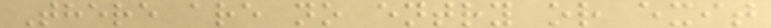There are no entry or exit
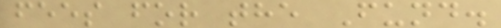fees for the Fund.
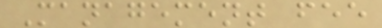Management fee
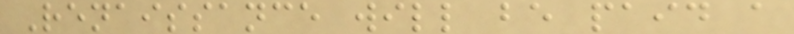Renaissance will be paid a
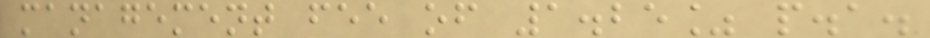management fee of 1.25% p.a.
